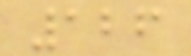126
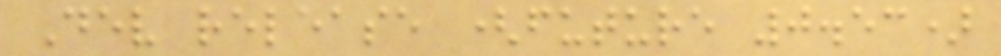Dev release (future 0.53)
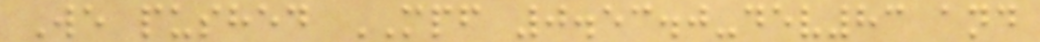We pushed MPF 0.53.0-dev83 and
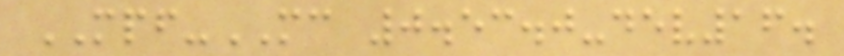MPF-MC 0.53.0-dev16.
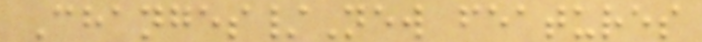Changes/New features
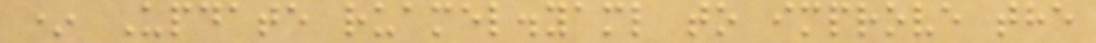* Update ruamel.yaml to improve the
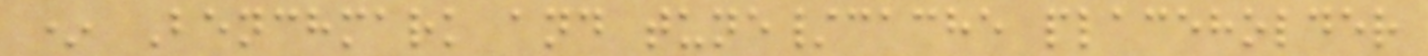* Benchmark and tune/cache placeholder
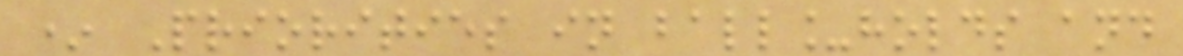* Priorities in ball_holds and
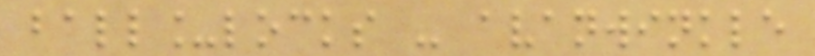ball_locks - avanwinkle
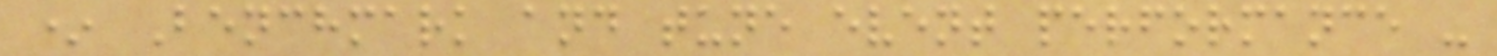* Benchmark and tune event performance -
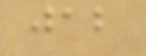jab
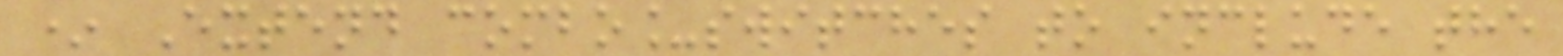* Extend combo_switches to include the
